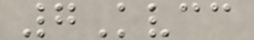7Kvcc
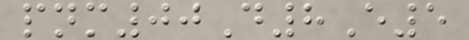pnm00D8E5
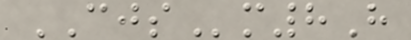CJSm8H
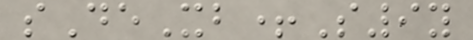sDeXb+S9y
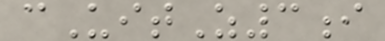cUitZ3i
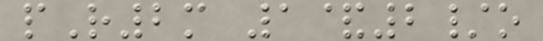pR2m 1&2/o
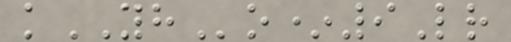kYHo*9Lr
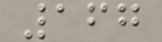167
